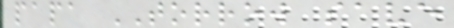papa TORROW save
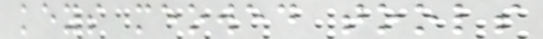keys meowed tools
